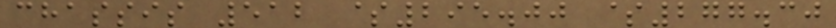chassis 512 $295.00 $277.30
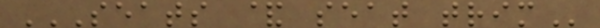SEATS & SEAT TRIM
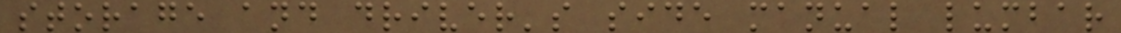storage and driver's side manual lumbar
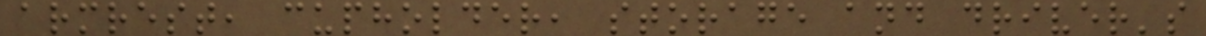armrest, cupholder, storage and driver's
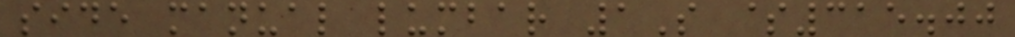side manual lumbar 1S $315.00
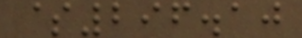$296.10
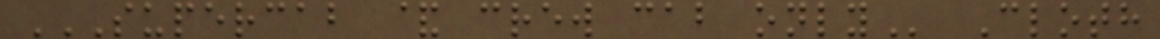SUPERCAB & CREW CAB ONLY Cloth
